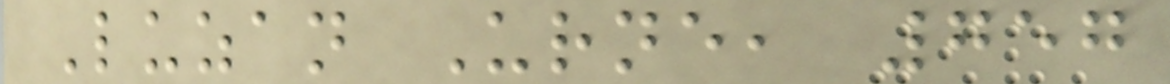Luzan Urne, 757
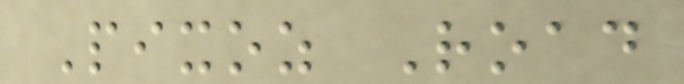Pixoz Road
